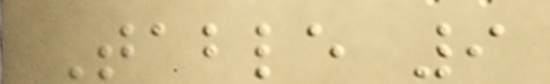Table 9
